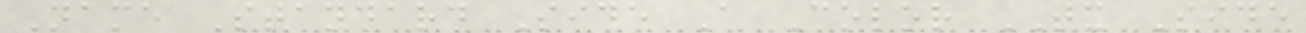Name Standard Side A Color TX Side
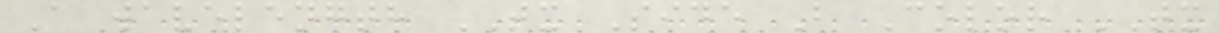A wavelength TX Side B Color TX
